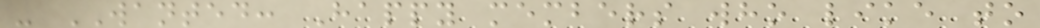- WANTED: Happy members who like to
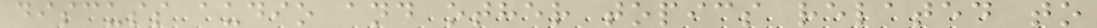discuss audio and other topics related to
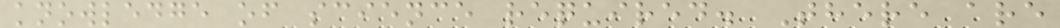knowledge of science required. There are
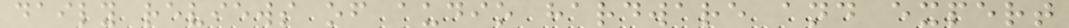daily reviews of audio hardware and expert
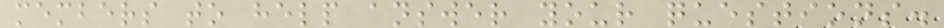members to help answer your questions.
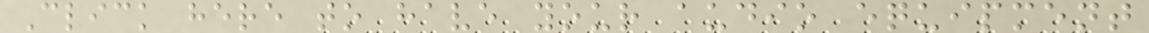Click here to have your audio equipment
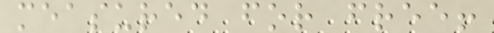measured for free!
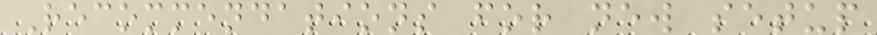Recommendations for new setup
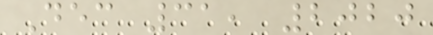Dec 31, 2020
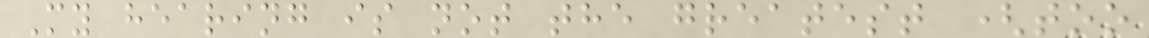My hearing is not the greatest (too
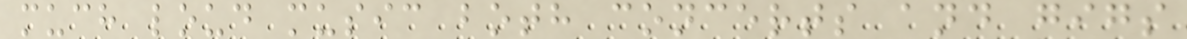much loud music both concerts and gigs
